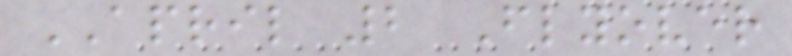APRIL 2 Flyover
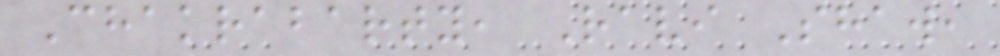Chakrabarty, Ravi Shaw,
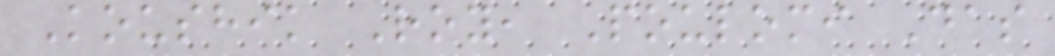Koushik Roy, Poulomi Das
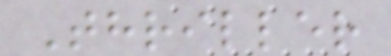Thriller
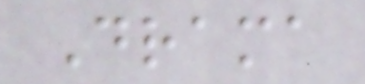Drama
